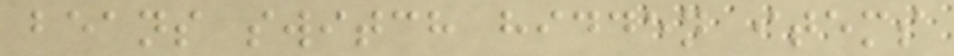beans switch hidden items
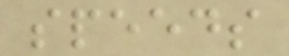speeds
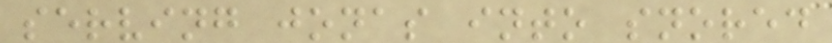serving jonas into snored
